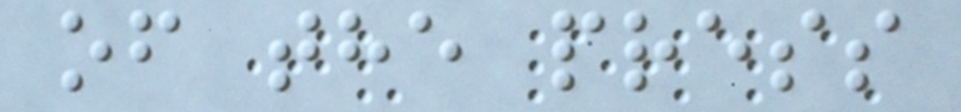of the press
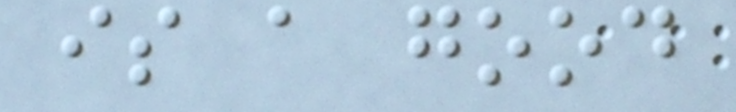is a good
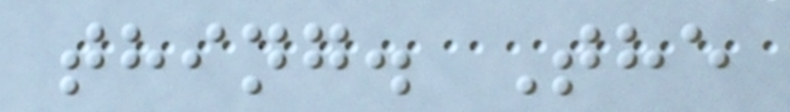thing. The
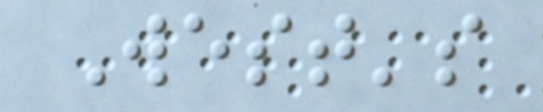West's
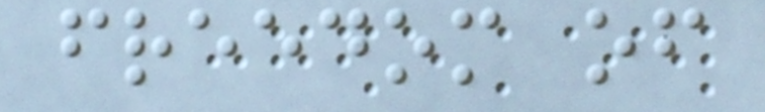freedom of
